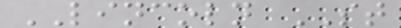LINCOLN ST
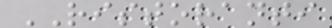RISTORANTI
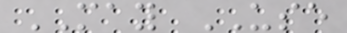MAY USE
